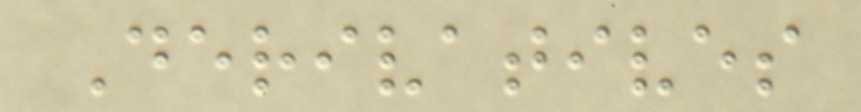Derivatives
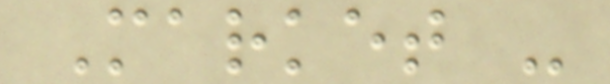Market -
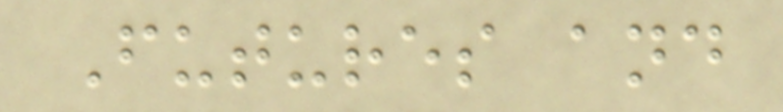Futures and
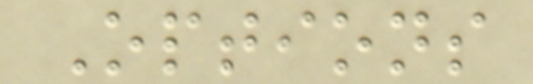Options
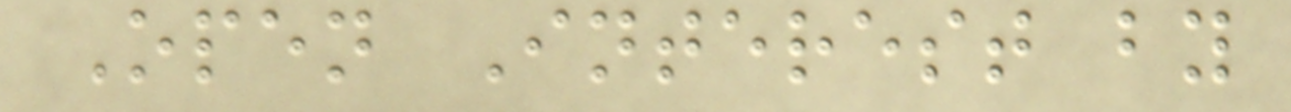Open Interest by
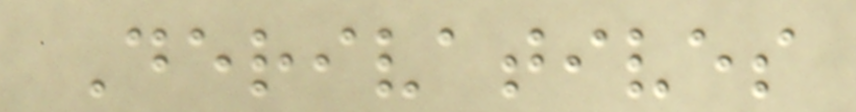Derivatives
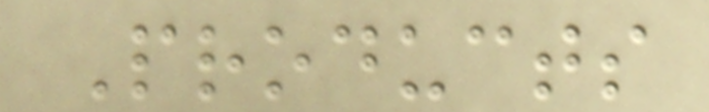Products
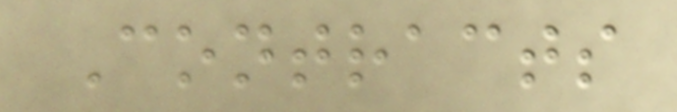Contracts
